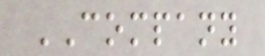COMPANY
